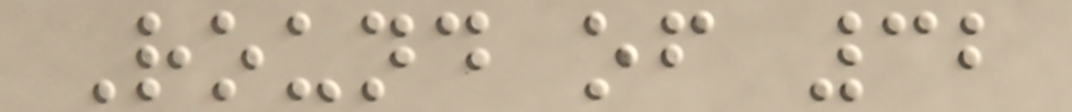Round of 32
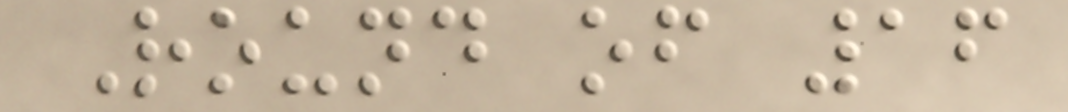Round of 16
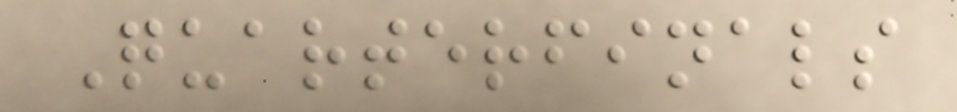Quarterfinals
